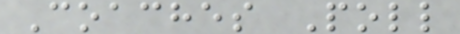Coaches Poll
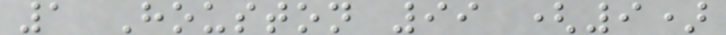1 Houston 99 (9)
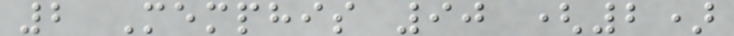2 Memphis 90 (2)
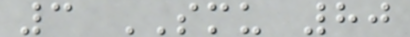3 SMU 80
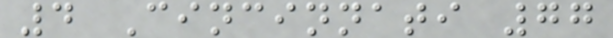4 Cincinnati 77
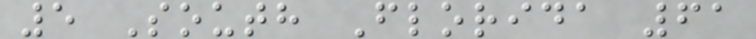5 South Florida 61
